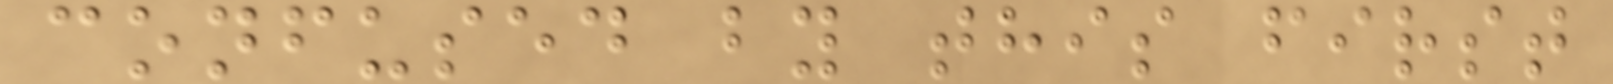confused by this first
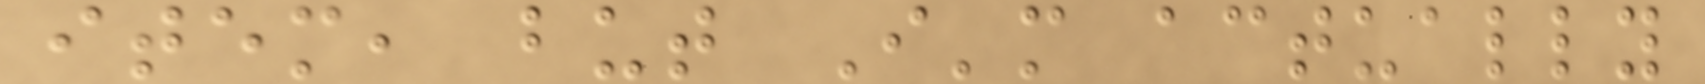item, but I'm actually
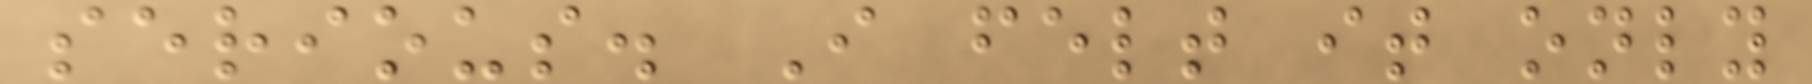serious. I felt it only
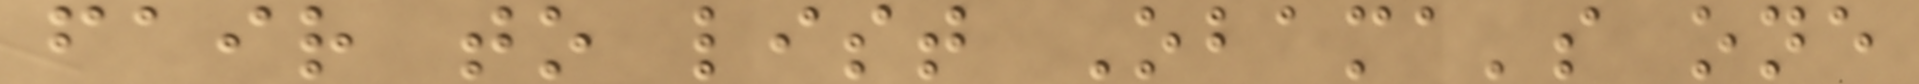fair to list Obama's one
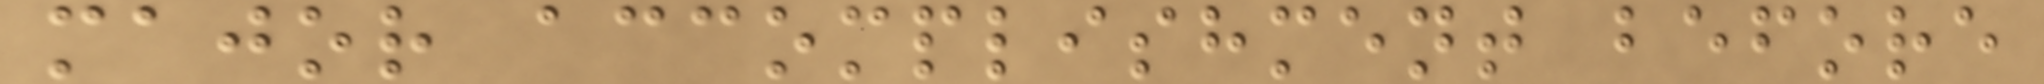major accomplishment before
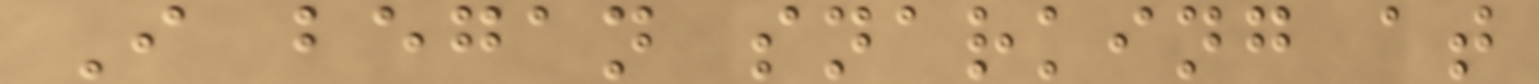I began snarking at
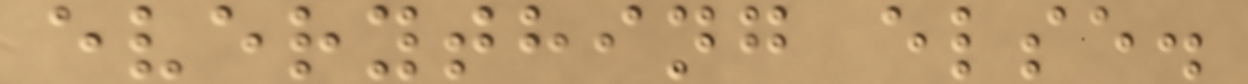everything else.
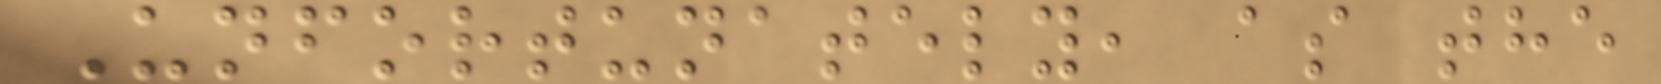Unfortunately, as the
